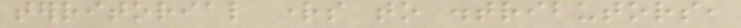territorial rights to distributors,
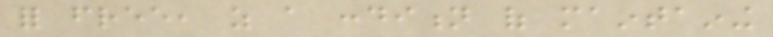for free, as a condition of maintaining
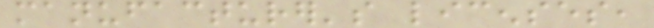manufacturer's licenses,
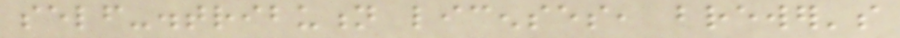self-distribution licenses, brewer's
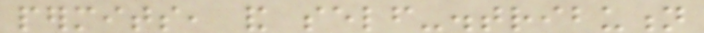permits, and self-distribution
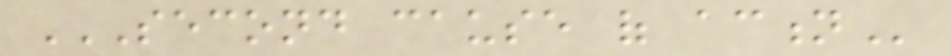SECOND CAUSE OF ACTION
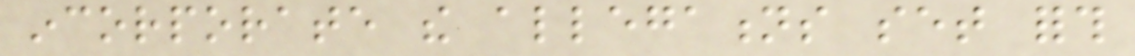incorporate the allegations set forth
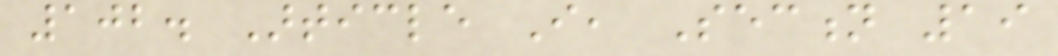102. Article I, Section 19
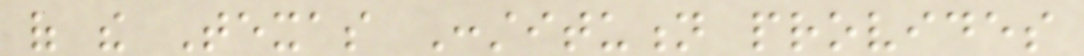of the Texas Constitution provides
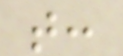that:
